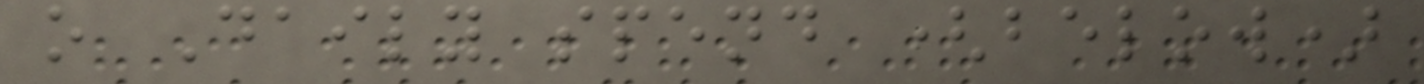o Daily spend (below)
